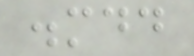.mdd
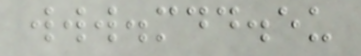www.mdd.eu
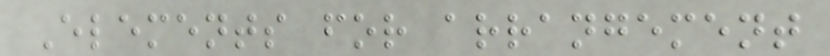Elements for arrangement
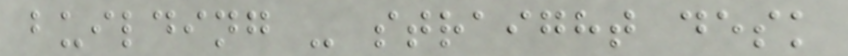building - straight desk
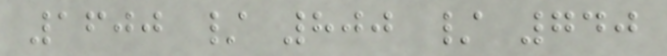1600 / 800 / 740
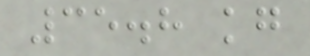35.8 kg
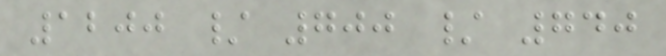1200 / 700 / 740
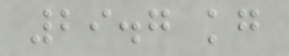29.7 kg
